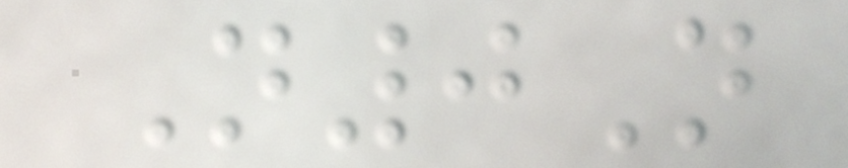N0N
